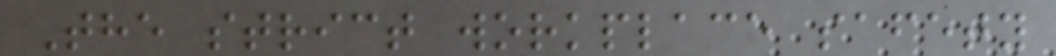The strict workplace safety
